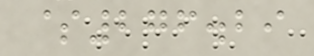$276.29
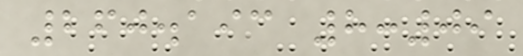260.193 8:09
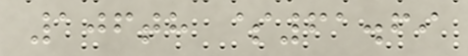106th $61.69
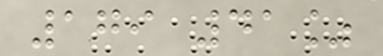179 41%
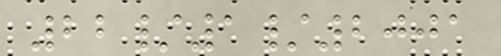22/1/2001
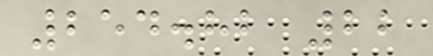254.82 22
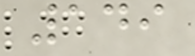149
